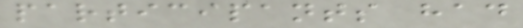participants had
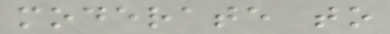moderate to
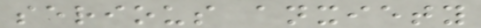serious anxiety
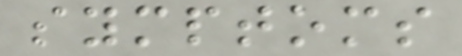symptoms
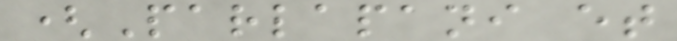(Parlapani et
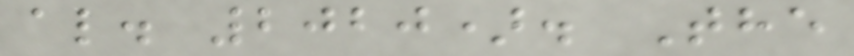al. 2020). The
